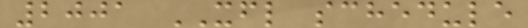2001 XFL schedule
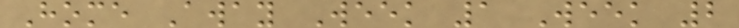Home Away Week 1 Week 2
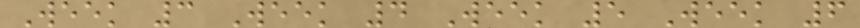Week 3 Week 4 Week 5 Week 6
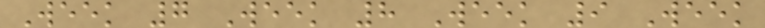Week 7 Week 8 Week 9 Week
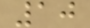10
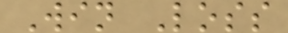Win Loss
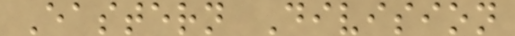Eastern Division
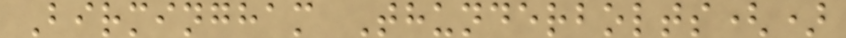Birmingham Thunderbolts()
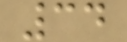34
